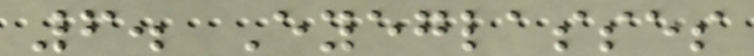6. Eyeglasses
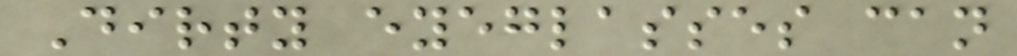Dirty eyeglasses can
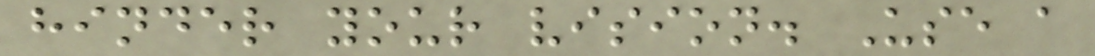hinder your vision. Use a
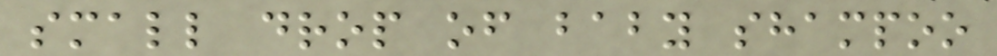small drop of baby shampoo
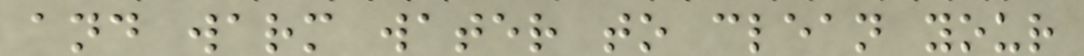and warm water to clean your
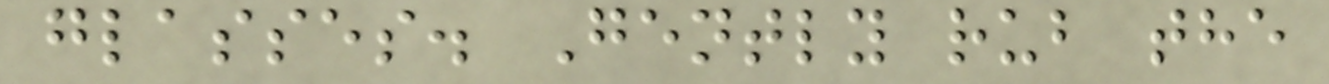glasses. Gently rub the
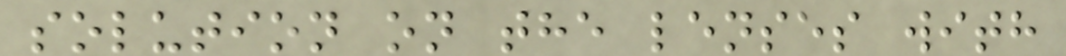solution on the lenses with
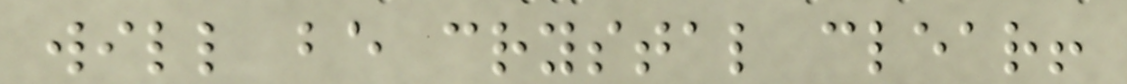will be crystal clear!
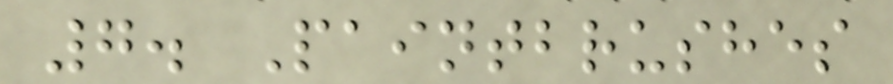7. Paintbrushes
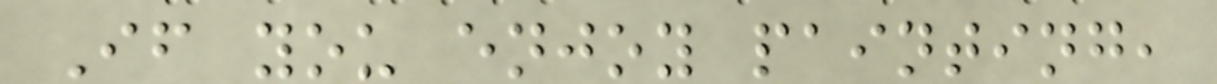If you enjoy painting,
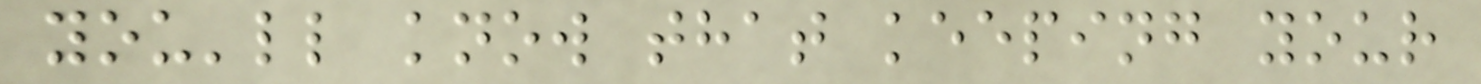you'll know that keeping your
